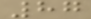87
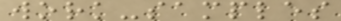work-samples
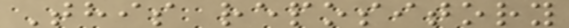This repository
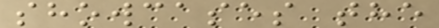showcases the
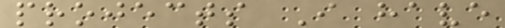projects I have
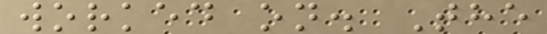worked on. The
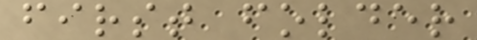first folder
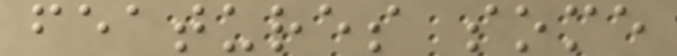features some
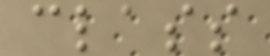class
